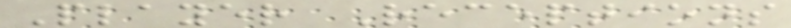Player Receptions
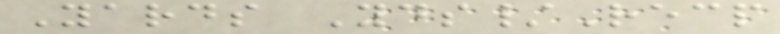Yards Yds/Recp
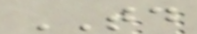TD
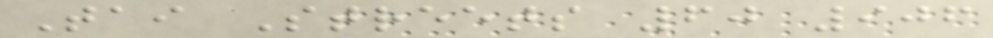Tai Streets 60 906
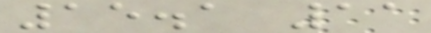15.1 11
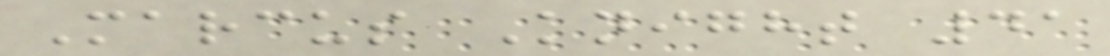Marcus Knight 41
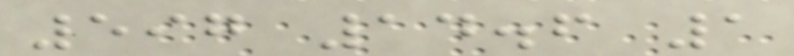597 14.6 1
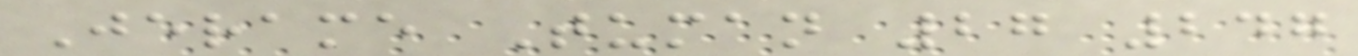Jerame Tuman 27 247
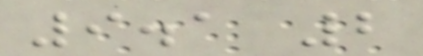9.1 2
